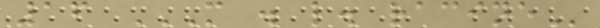16 M . L. RACINE
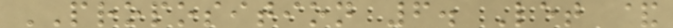PROPOSITION 6. Let &
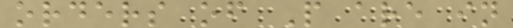orders of P are in
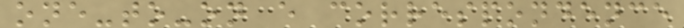one-to-on e correspondence
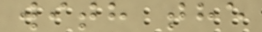with the
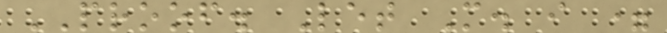PROOF. Let M. i =
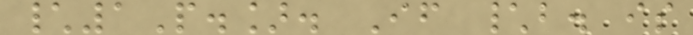\1P.]. If \b. is
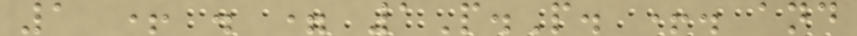1 + . = 1P.P. +. and
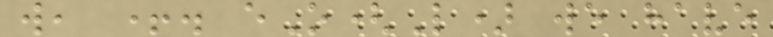w, +. eO(L) we have
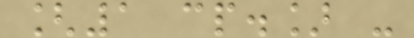[1 cp.] -
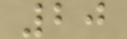20
